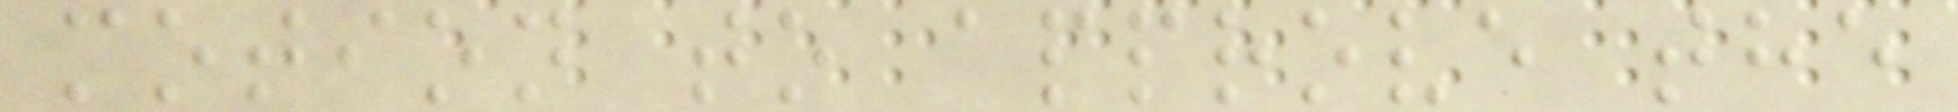motion to approve the
